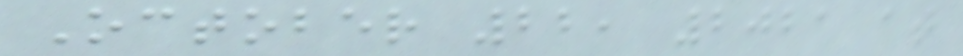October 22, 2021 at
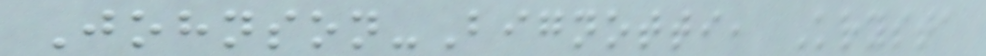Johnson-Bignotti, Krysta
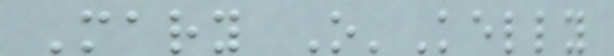Mary O'Kelly
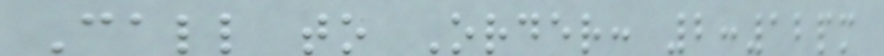Call to Order: 2:12pm
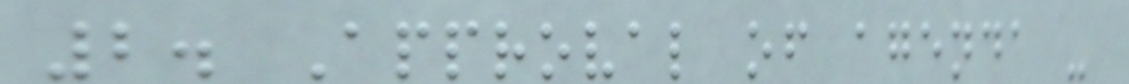2. Approval of agenda -
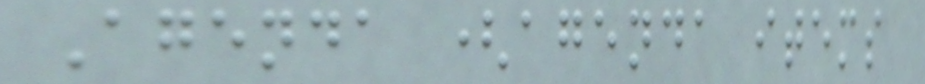Agenda (agenda items
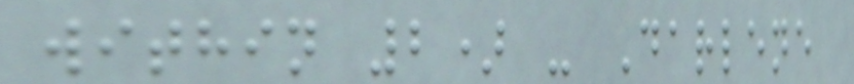within 2) - Darlene
